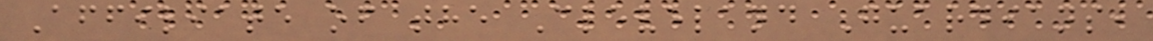Affiliate of the Cleveland Guardians,
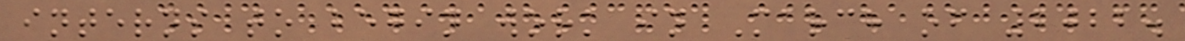interns to begin work in March of 2022.
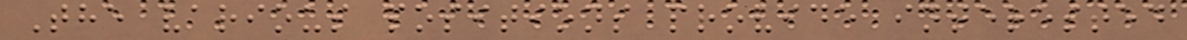The various positions provide interested
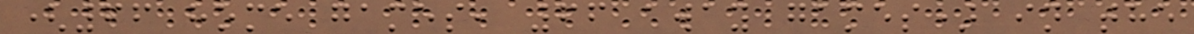(66 home games, 66 away games) in the
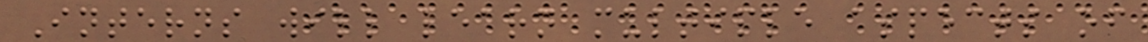Interns will learn multiple aspects of
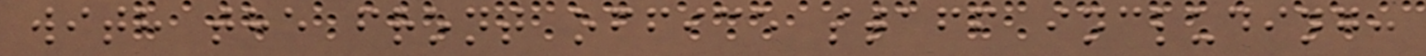with the front office staff including:
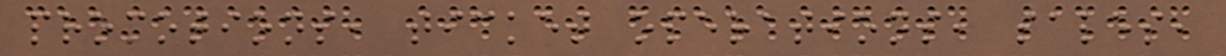promotions, ticket operations, sales,
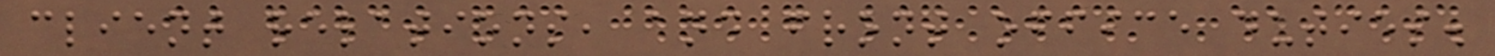client relations, and front office duties.
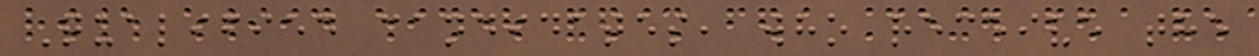Qualified candidates, who receive the
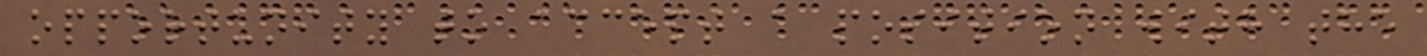opportunity to accept a position with the
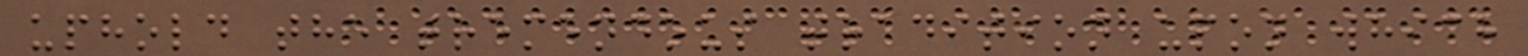uphold the tremendous tradition upon which
